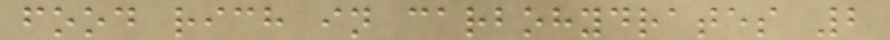food rich in carbohydrates 2
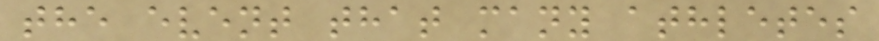the event that many athletes
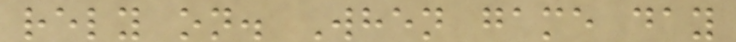rely on. When game day
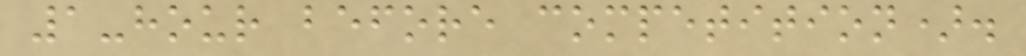1-hour before competition).
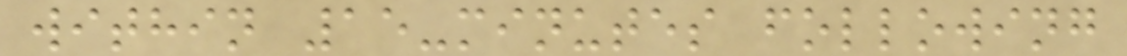within 15-minutes following
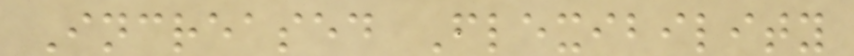Increased Flexibility
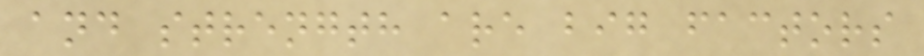and strength are big factors
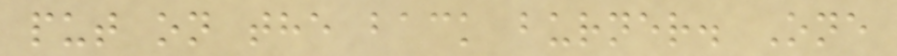put on the back burner. One
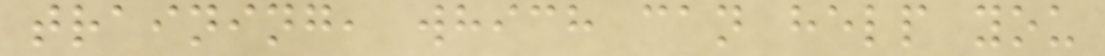training, which can help you
